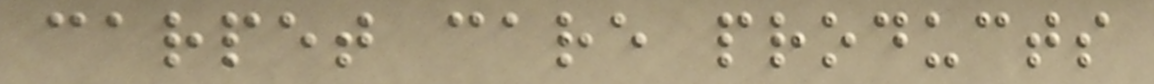carpet care products
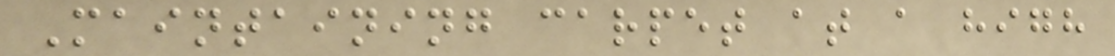Maintaining carpet at a high
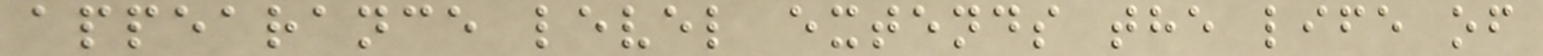appearance level extends the life of
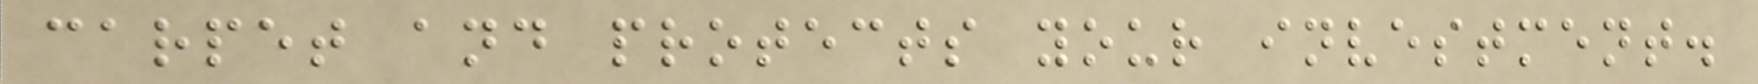carpet and protects your investment.
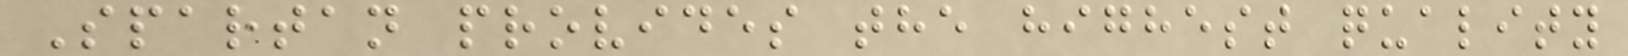Spartan provides the highest quality
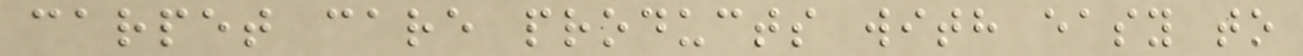carpet care products with easy to
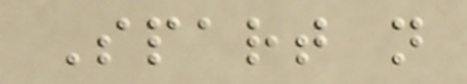Spart n
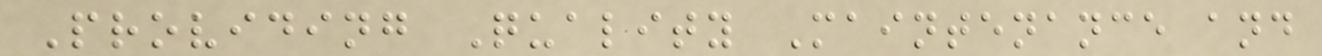Providing Quality Maintenance and
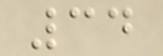34
